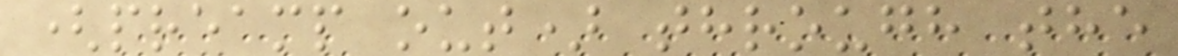(preamp out) through the
